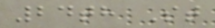24th St
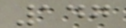147
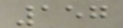157
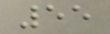55
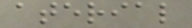aterial
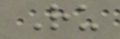Ru
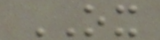OX
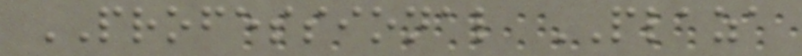PROFESSIONAL PLAZA
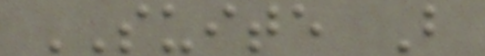SUITE B
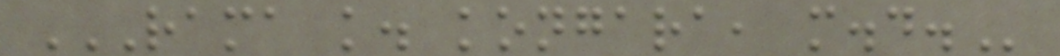RAMA K. KONGARA, M.D.
